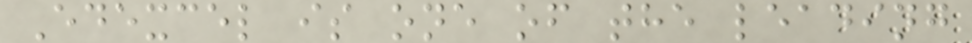Edexcel is one of the leading
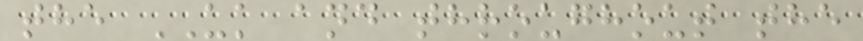the UK and throughout the
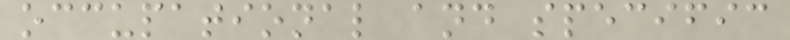occupational and specific
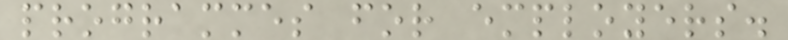programmes for employers.
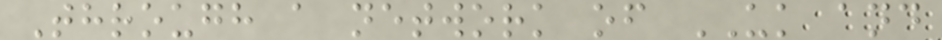Through a network of UK and
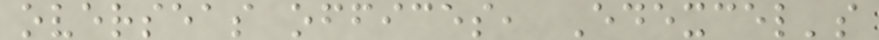overseas offices, Edexcel's
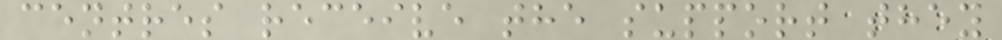centres receive the support they
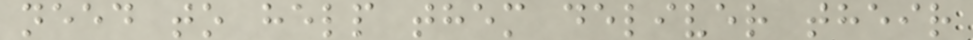need to help them deliver their
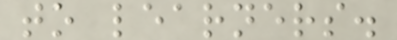to learners.
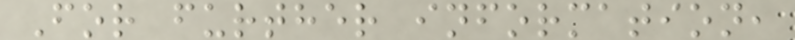For further information,
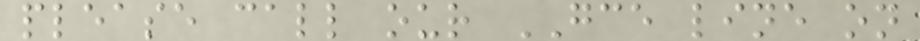please call our GCE line on
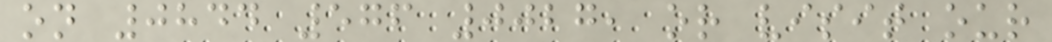on 0844 576 0027, or visit our
